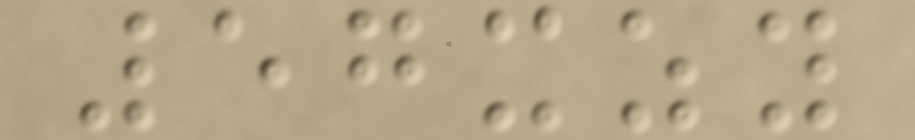57xzy
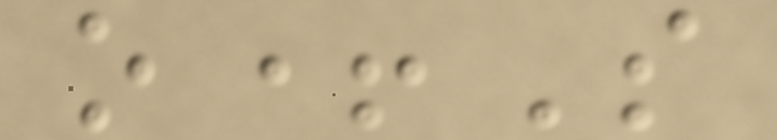o+S
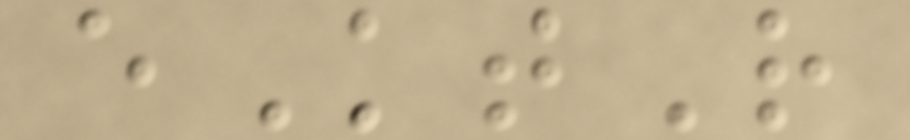eKtR
